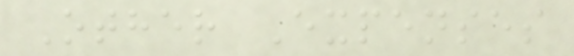Other Expenses
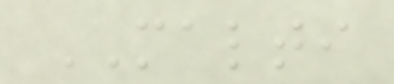MALTI
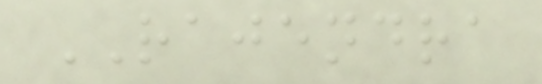RAJENDRA
